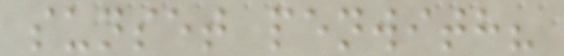sunset penwith?
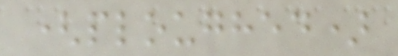(ploughed)
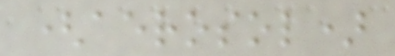(aerosol)
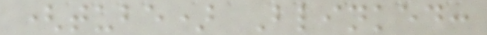(tube) Blinked:
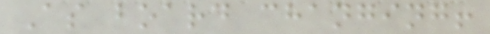As board changing!
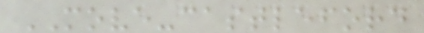MOVE-castleford
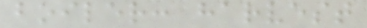boiler: harvest
